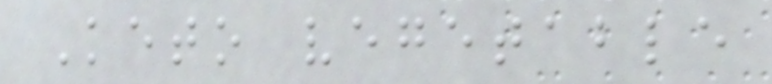Keto vegetable
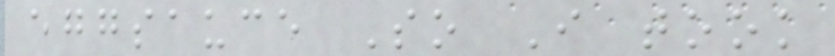eggsauce So I took
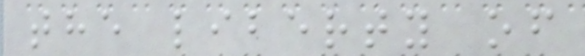the liberty of
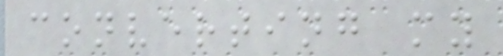converting my
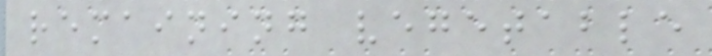remaining vegetable
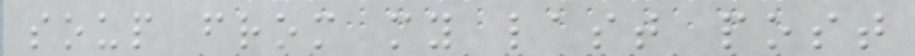soup from my last post
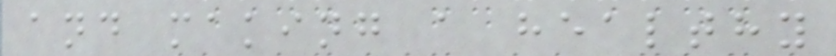and making a healthy
